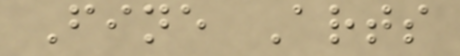Fine Arts
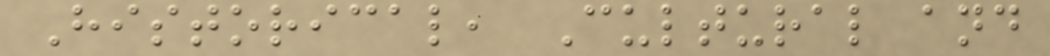Historical, Cultural and
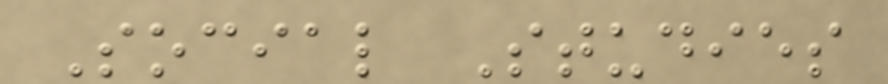Social Studies
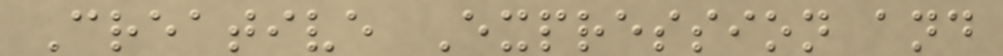Creative Expression and
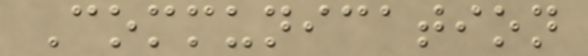Communication
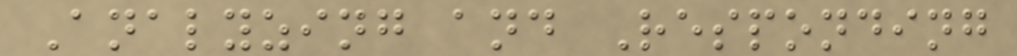Analyzing and Responding
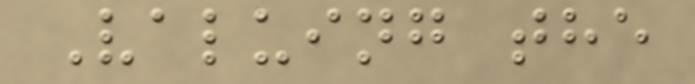Valuing the
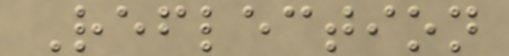Reflection
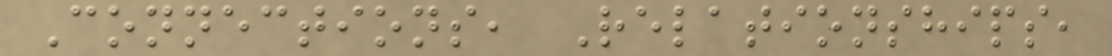Connections, Relationships,
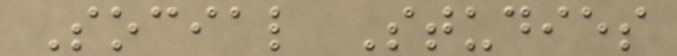Social Studies
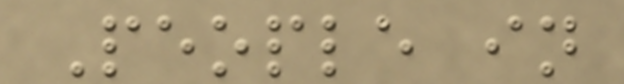People in
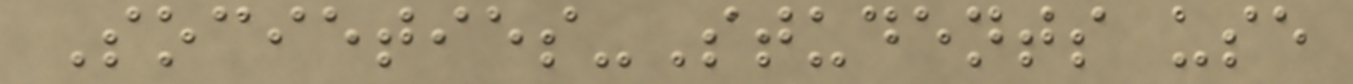Societies-Students use
